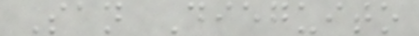San Dieguito
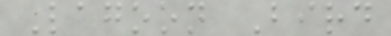Lagoon Bird
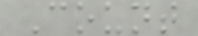Count
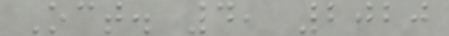Oct. 4, 2020
